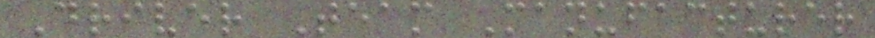Driver Team Manufacturer
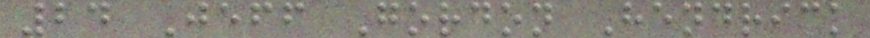24 Jeff Gordon Hendrick
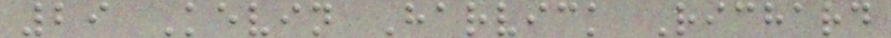29 Kevin Harvick Richard
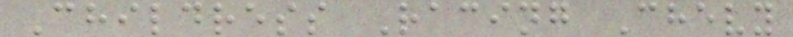Childress Racing Chevy
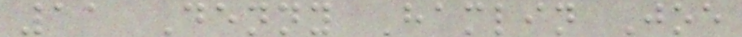11 Denny Hamlin Joe
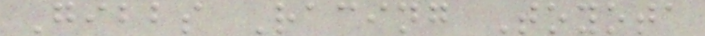Gibbs Racing Toyota
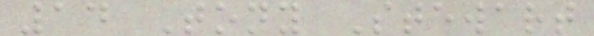14 Tony Stewart
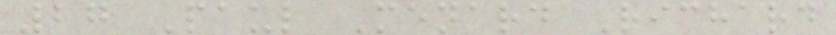27 Paul Menard Richard
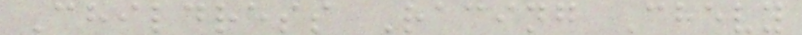Childress Racing Chevy
